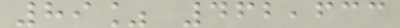89% 462,633
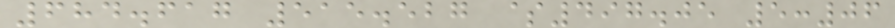684.617 515.527 $497.05 5:06
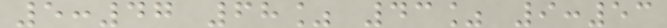5:47 68% 43% 9:53
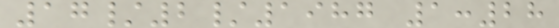17/2/1987 1:28
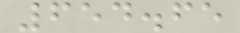654.65
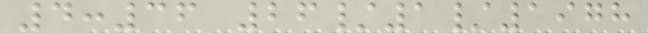4:36 26/1/1978
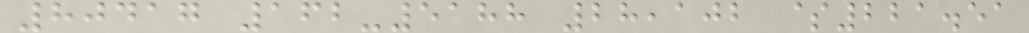80417 162-5188 28,102 $221.51
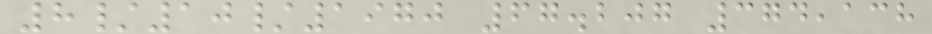8/10/1970 67.207 374,138
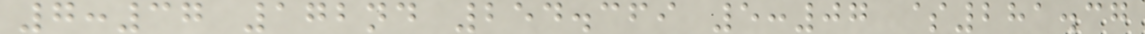7:37 172nd 254.369 5:07 $281.37
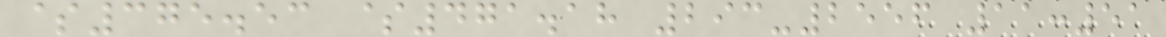$375.53 $471.18 293-2556 11:51
